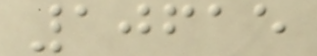10615
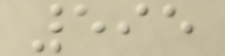595
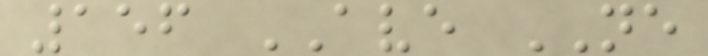156 AVE NE
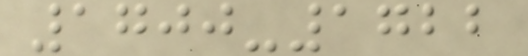1700-1722
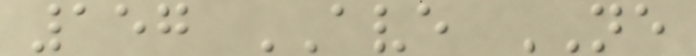157 AVE NE
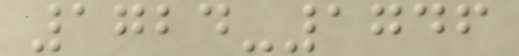1724-1746
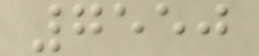7550
